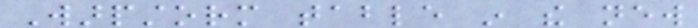Warpstorm table in the new
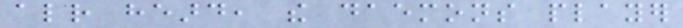already heard, the daemons player
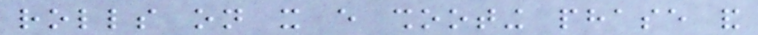rolls on it every shooting phase and
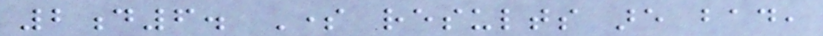2d6. Some results are bad,
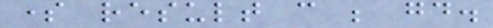some result can be good.
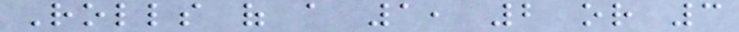Rolls of a 1, 2 or 3
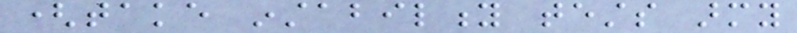(take instability tests army
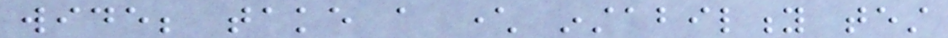wide; take a character instability test
